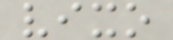vixo
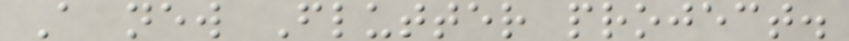A new Flutter project.
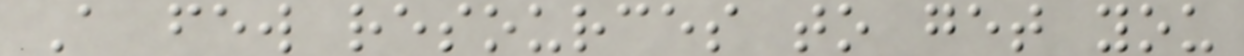A few resources to get you
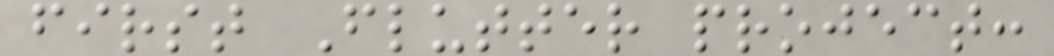first Flutter project:
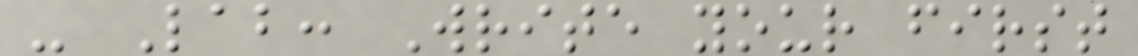- Lab: Write your first
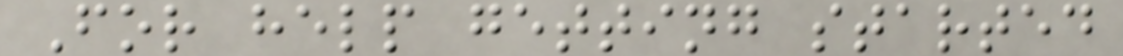For help getting started
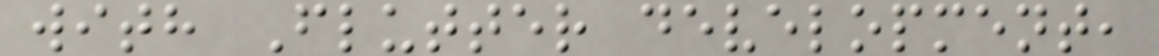with Flutter development,
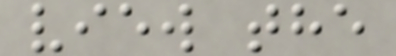view the
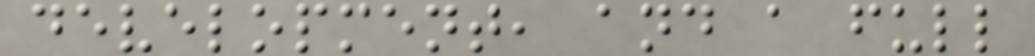development, and a full
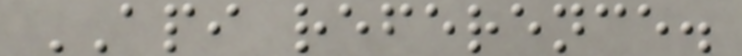API reference.
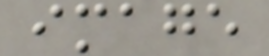image
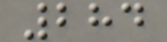284
